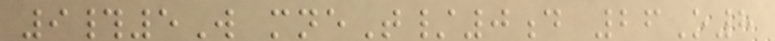9#5W mneT/0d 26O8
